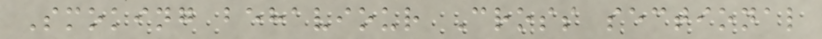Smoking behaviour Cross sectional
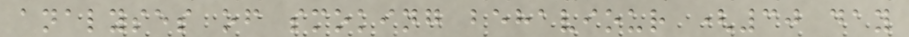analyses of smoking behaviour (30 day
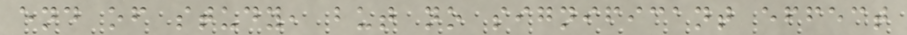end of study, but no significant effect
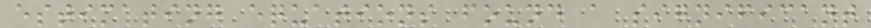estimating equations found a significant
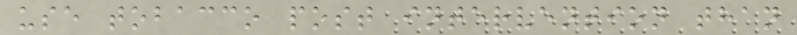use tobacco post intervention than
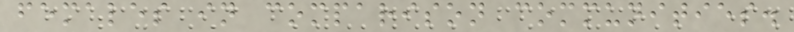females in comparison communities.
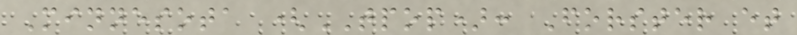Minnesota (TPOP): Forster et
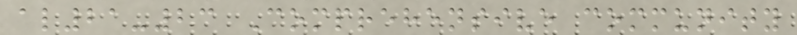al21-23 Comprehensive community
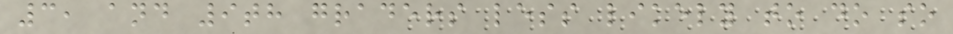3, and 9th graders less likely to do so
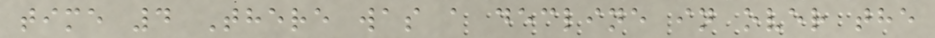time 4 There was a decline in over the
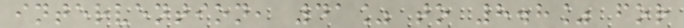intervention, 41% to 8.8% for
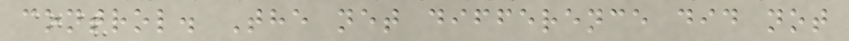control. The net difference did not
